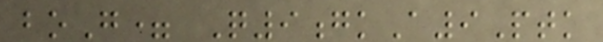boG= Q9gkA9Ptk
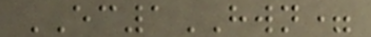EC1HWN=
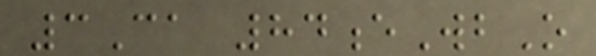3Ca 84eWbO
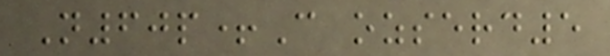N60p+C ozserd5
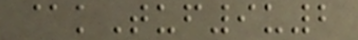@kTuf9u2
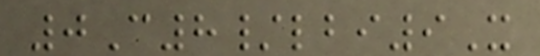0C8/lbi9X
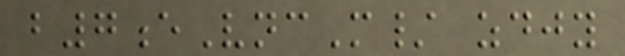b7eVncM/ zdjy
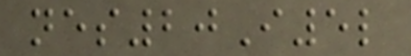nes20I5l
